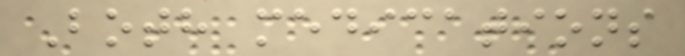Both medications
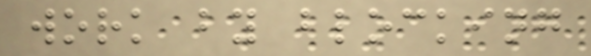work by blocking
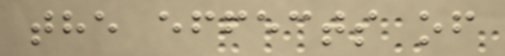the effects of
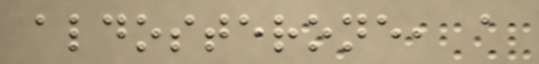aldosterone, a
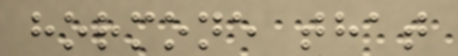hormone that
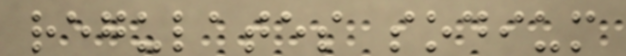regulates sodium
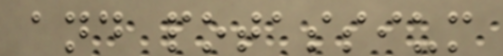and potassium
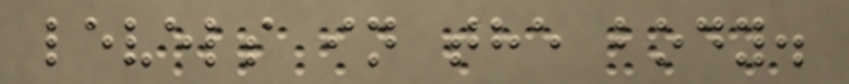levels in the body.
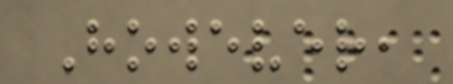However,
